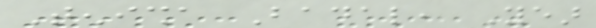Tenisha Badal, Year
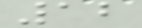12
